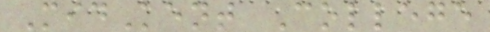MidKent College
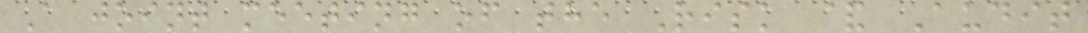A joint meeting of the Risk & Audit
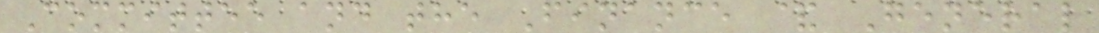Committee and the Finance & General
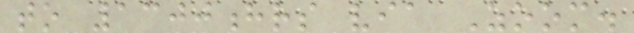to 1300hrs via Zoom.
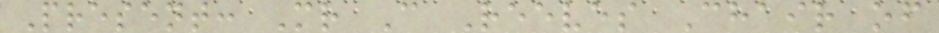Present: Mr C Reeves Chair of
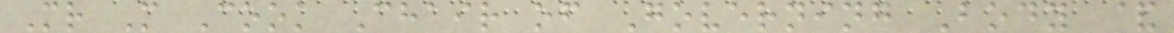Mr M Cook Chair of Governing Body &
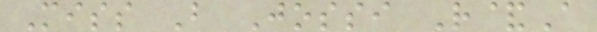Miss B Jossi R&A
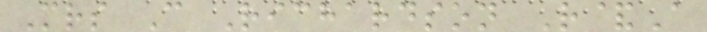Mrs C Richardson R&A
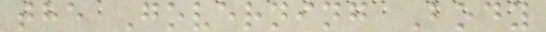the Governing Body
